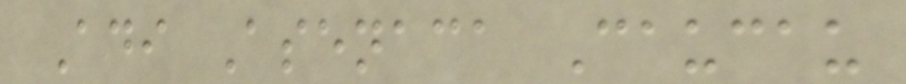Adi Asenaca Caucau
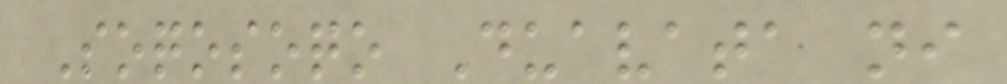Soqosoqo Duavata ni
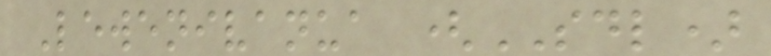Lewenivanua (SDL)
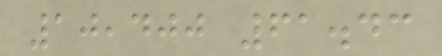10,400 61.43
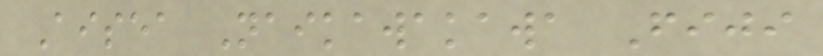Aisea Naikawakawa Fiji
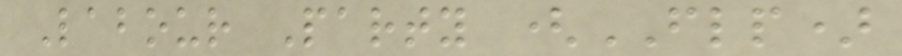Labour Party (FLP)
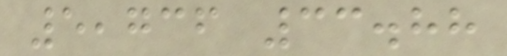5,736 33.88
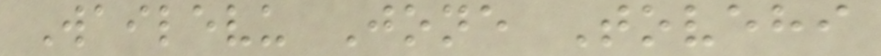Wailevu Jone Tovehi
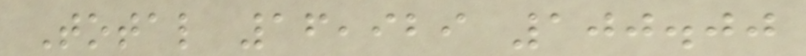Total 16,929 100.00
